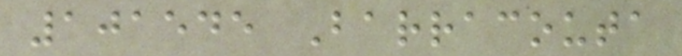101545 Barracouta
